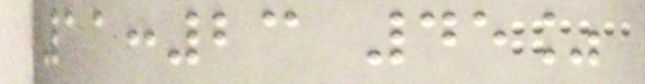11:23 45%
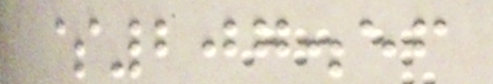$207.56
